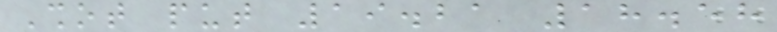Shot put 19.21 18.58
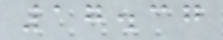17.37
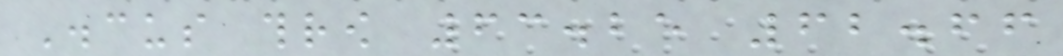Discus throw 63.25 62.66
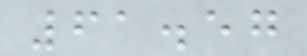61.57
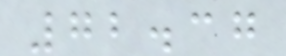72.37
